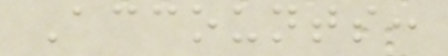Accounts:
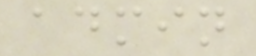admin
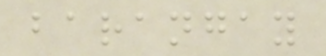barangay
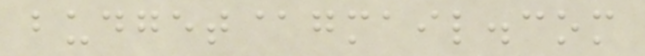budget@gmail.com
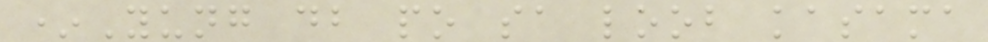*Yung db po sa loob kasama
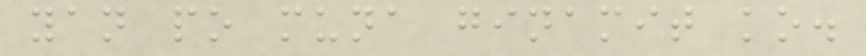yan po muna ginamit ko.
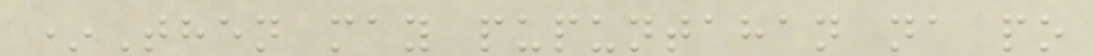*Then may pupuntahan na po
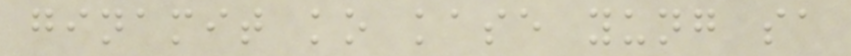ginamit ko kase yung sa
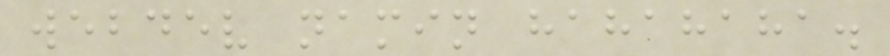webdev namin hahahaha.
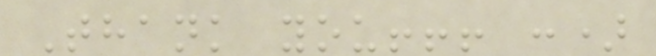Thank you!!! :)
